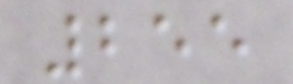255
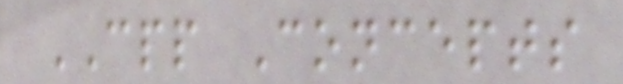CPP Concepts
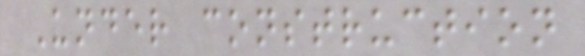Under construction
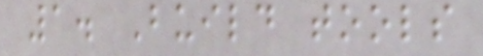1. Build tools
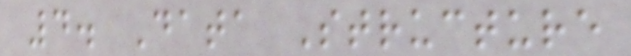4. Data Structure
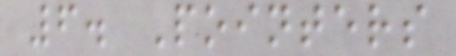6. Pointers
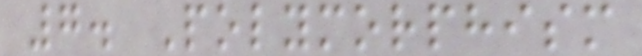7. Polymorphism
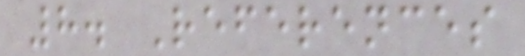8. References
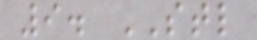9. STL
